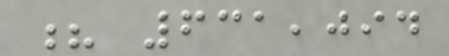? 631,094
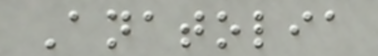Anatolia
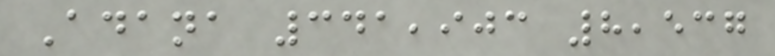Adana 341,903 8,537
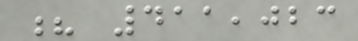? 411,023
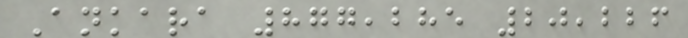Ankara 877,285 20,226
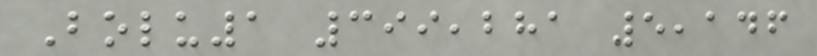Bolu1 399,281 5,146
